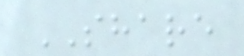SHARE
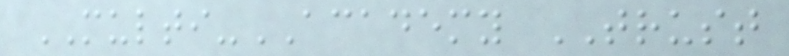MULTI-ACADEMY TRUST
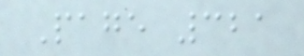Page 321
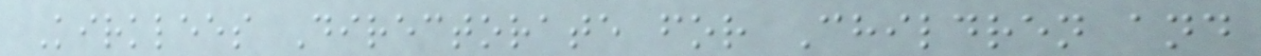Kirklees Directorate for Children and
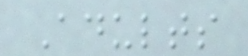Adults
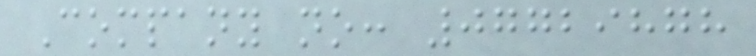Company no: 07729878
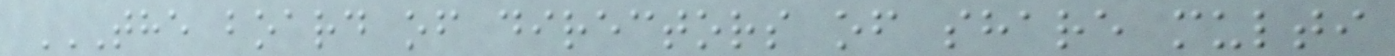THE BOARD OF DIRECTORS OF SHARE MULTI
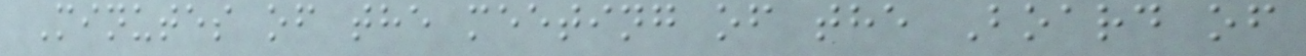Minutes of the meeting of the Board of
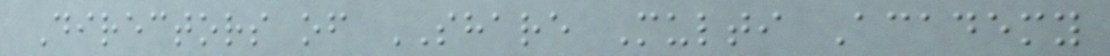Directors of SHARE Multi Academy
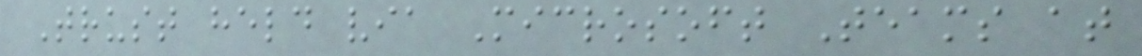Trust held via Microsoft Teams at
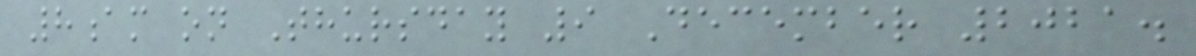8am on Thursday 9 December 2021.
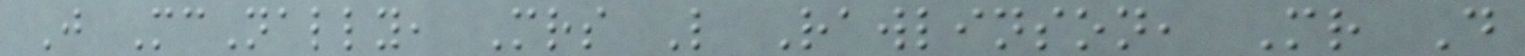J McNally, Mrs L Rawlinson, Mr D
